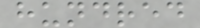hundred
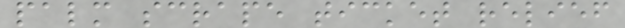palm scrape ticket relief
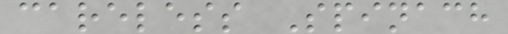careless Spinach
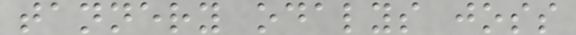tannery odalys joss
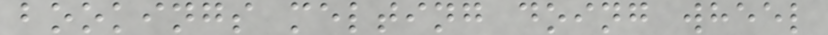bookings melting doing wheel
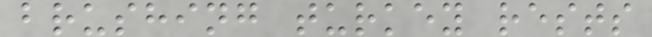brushing turkey rests
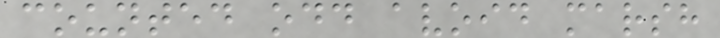counted odd avoid marsh
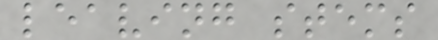leaving stems
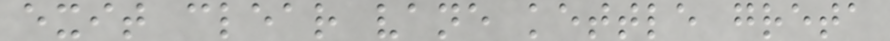exit clear vane kettle greta
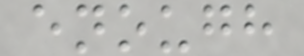enough
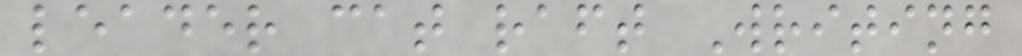leader cat raft Writing
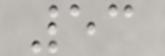53
